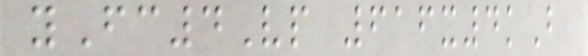yFc4Vp 616x4kB
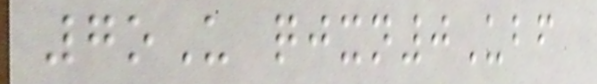7oU qjxn0Ubf
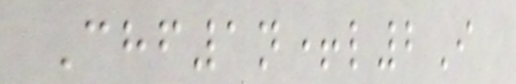Chf1n+l2I
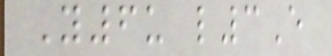Y6u l3E
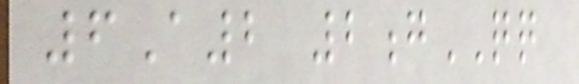6A2 2gQQ
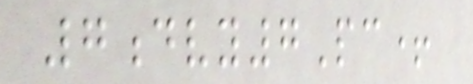7dvy7Pc+
